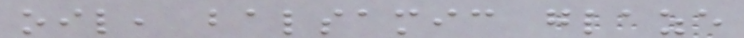oil, balsamic glaze
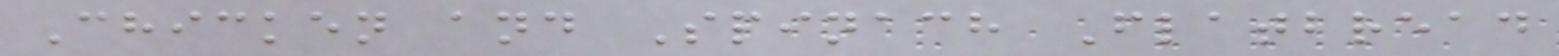Chicken and Spinach Flatbread
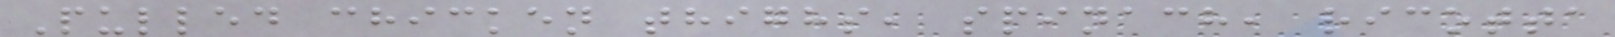Pulled chicken thighs, spinach, ricotta
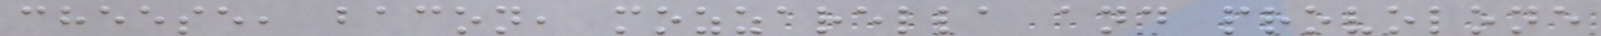cheese, bacon, mozzarella and provolone
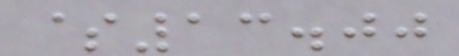$13.00
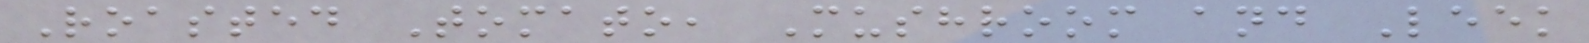Roasted Tomato, Mushroom and Leek
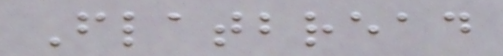Flatbread
